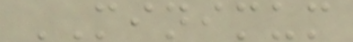MINIMUM
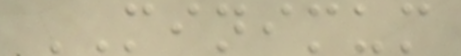MINIMUM
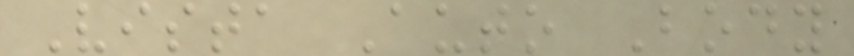Vista Auto Body
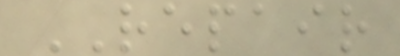REPAIR
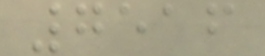7516
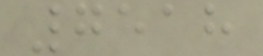7518
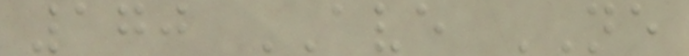170 AVE NE
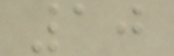10
